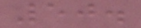50.
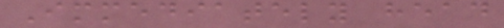Immediately head
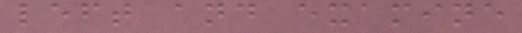left and examine
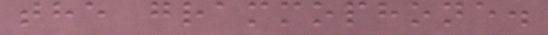the grammophone.
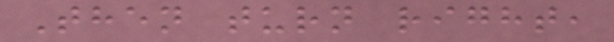Then turn right,
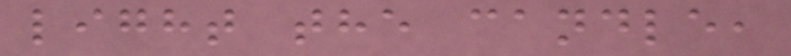light the candle,
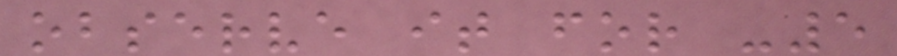observe it for -5
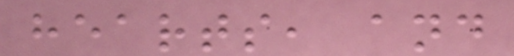hearts, and
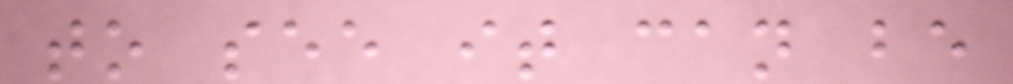to see it can be
